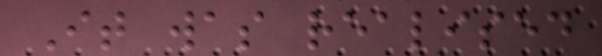It was realised
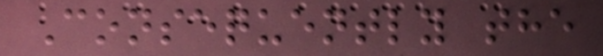Consequently the
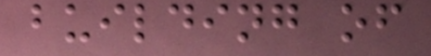building of
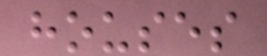houses
